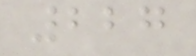227
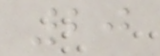20
